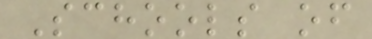Schools of
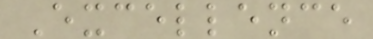Excellence
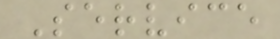Service
